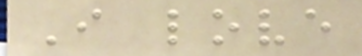I love
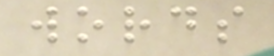words
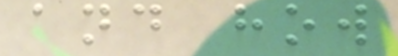and how
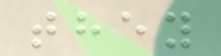they
